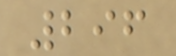296
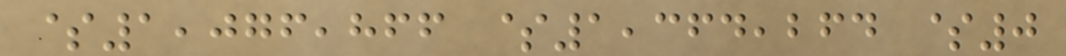$1,076,866 $1,364,264 $0
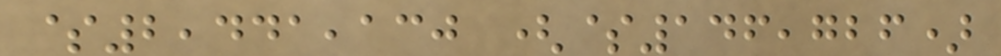$2,441,130 ($146,726)
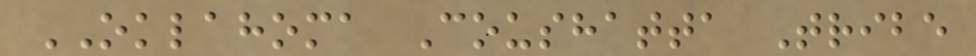OKLAHOMA Coushatta Tribe
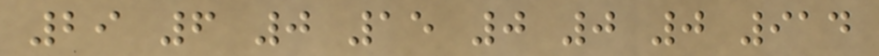29 6 0 15 0 0 0 914
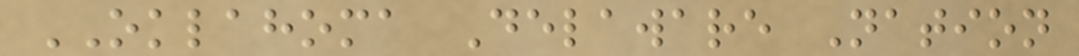OKLAHOMA Delaware Nation
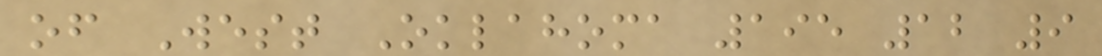of West Oklahoma 195 12 9
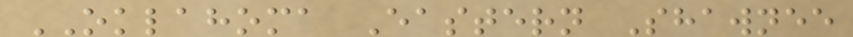OKLAHOMA Eastern Shawnee
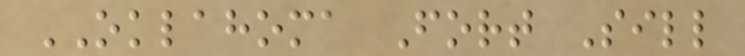OKLAHOMA Fort Sill
